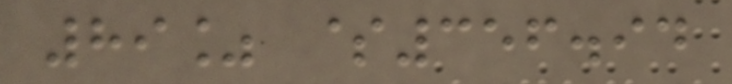89% $356.94
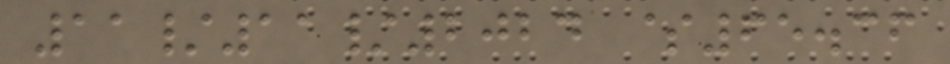11/11/2024 $65.36
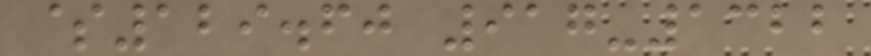$129.60 917-1322
